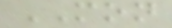MON
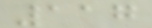117
